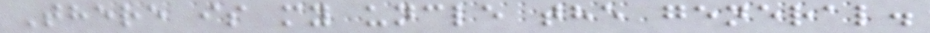There is my uncle the general.
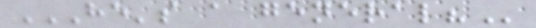HE'S A GENERAL?
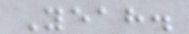Yeah.
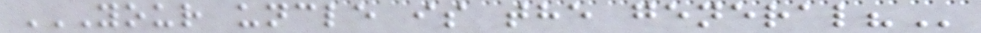YOUR UNCLE IS THE GENERAL?
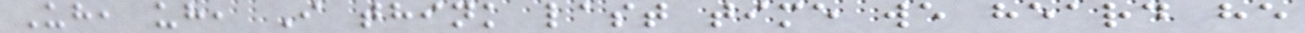Uh, uh, I think last time we heard he
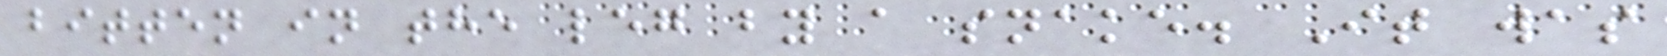bitten in the leg by a snake. It was
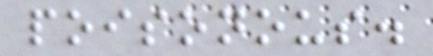poisonous.
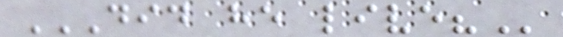DID HE LIVE?
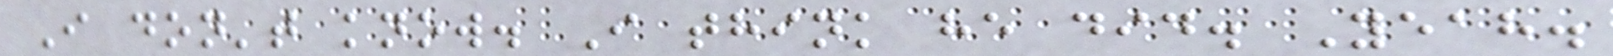I don't know. I think he did. Yeah.
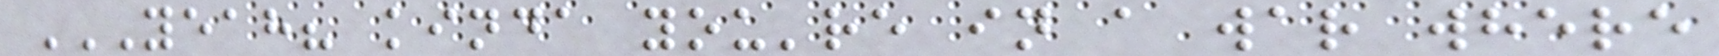YEAH? KINDA YOU'RE IN A WAR WHERE
